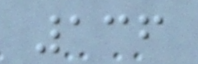136
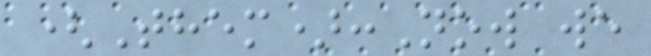(Them):Now we
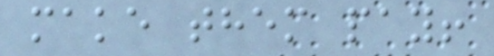make them pay!
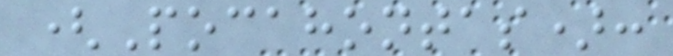(Pocahontas):
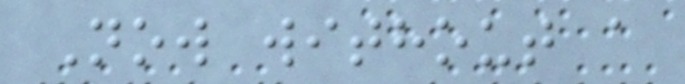Now without a
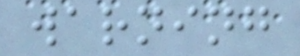warning
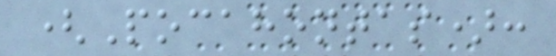(Pocahontas):
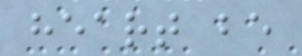heart be
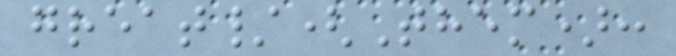great/(Them):
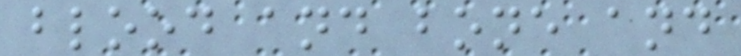blood and bone and
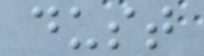dust
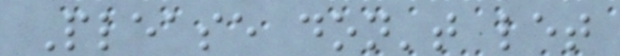Please don't let
